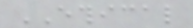ETHICAL
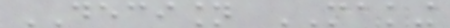DECISION MAKING
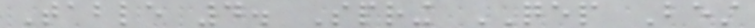Table 4. Spring QEP Best
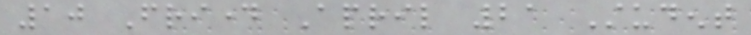10 Friday April 21 Student
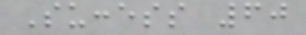Success 60
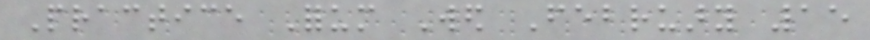Practice Forum Wed February 15
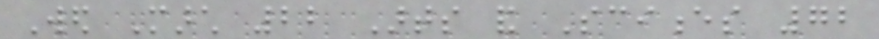Wed March 22 Arts and Sciences 72
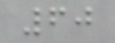60
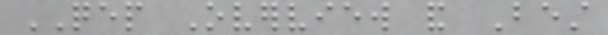QEP Overview and Best
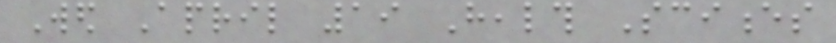Wed April 19 Health Sciences
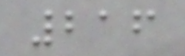216
